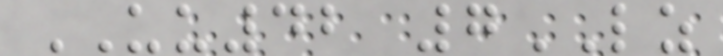UU42 7LZ
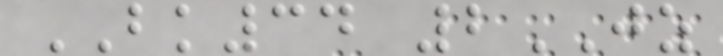BK34 2JZ
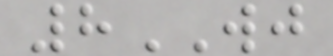8WJ
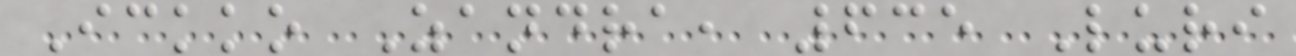Ickko Zandra, 635 Luri
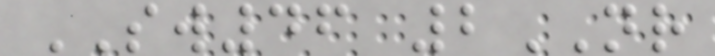SW46 2NR
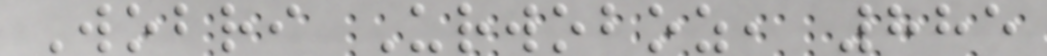Wobri Urwoboz, 885
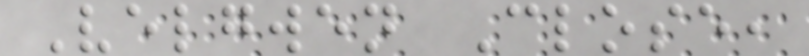Velgwen Close,
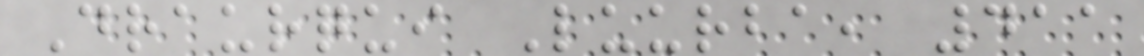Draurqui Luurba, 411
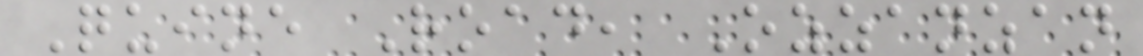Quine Road, Ozzanzan
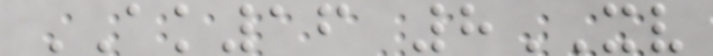AK16 8XV
